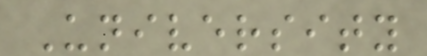University
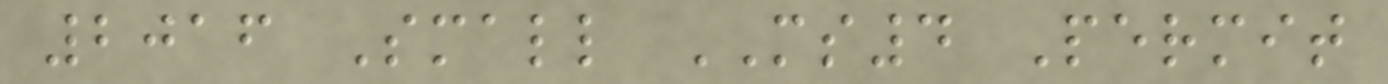2016 Small MS4 Permit
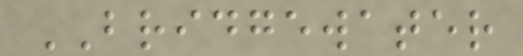BRIDGEWATER
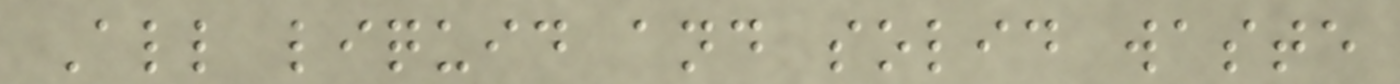All liquid and solid waste
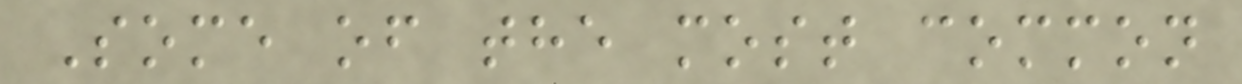Some of the most common
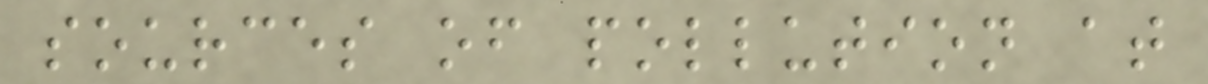sources of pollution at
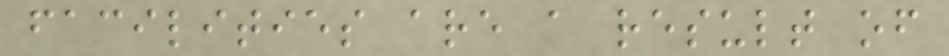facilities are a result of
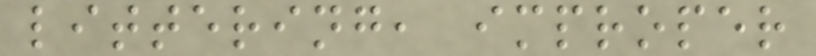littering, improper
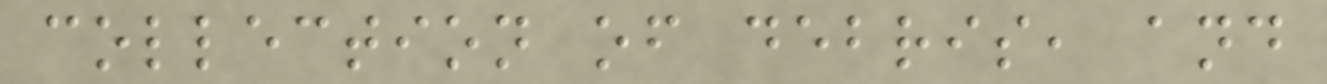collection of debris, and
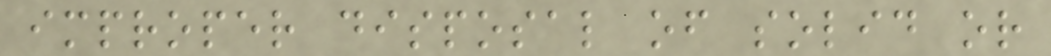improper disposal of solid or
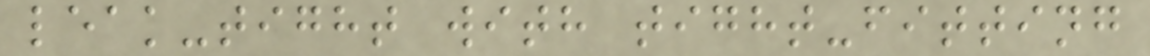leak-tight with tight-fitting
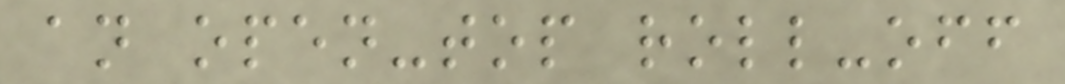an open-top roll-off
